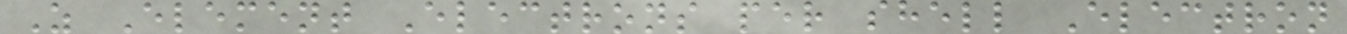Z Element Electrons per shell Electron
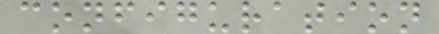configuration
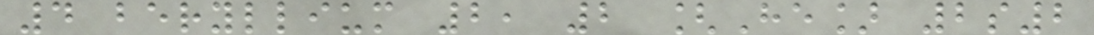4 beryllium 2, 2 [He] 2s2
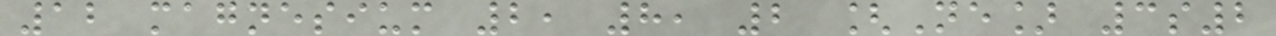12 magnesium 2, 8, 2 [Ne] 3s2
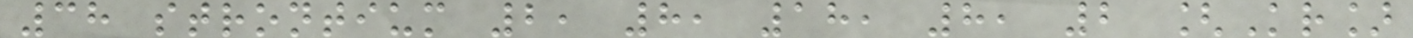38 strontium 2, 8, 18, 8, 2 [Kr]
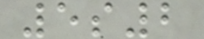5s2
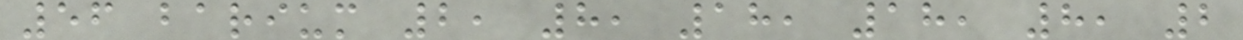56 barium 2, 8, 18, 18, 8, 2
